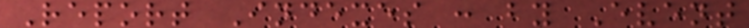Report Indexes : by Event
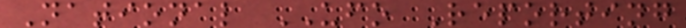National UFO Reporting
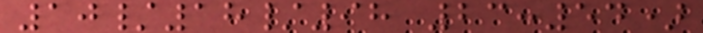10/18/98 23:54)
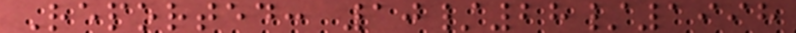Reported: 10/28/1998
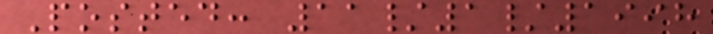Posted: 11/1/1998
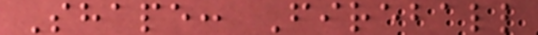Shape: Fireball
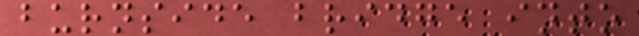burnside bridge into
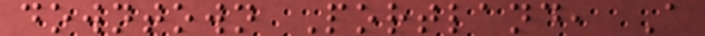downtown Portland, A
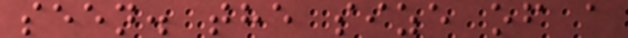seen. the size of a
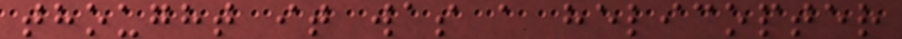thought it was a helicopter
